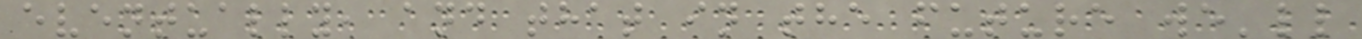eventually, and that in the future we'll
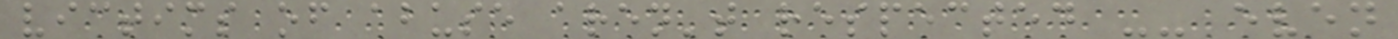victims of abuse aren't respected -- even
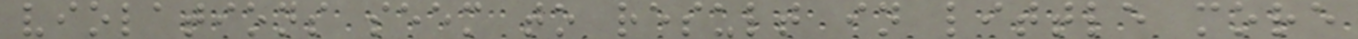violations seem to result in little more
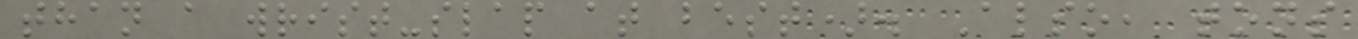than a wrist-slap at best). Also, tons
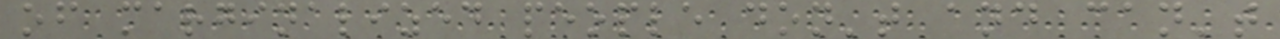of marginalized people don't and can't
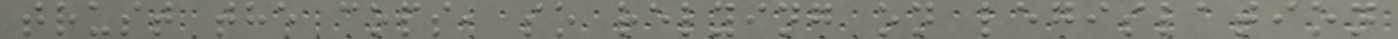trust the cops, so relying on legislation
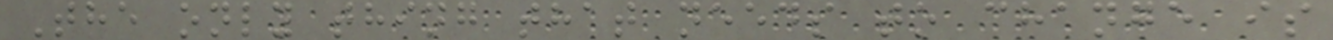The only thing that needs to change is
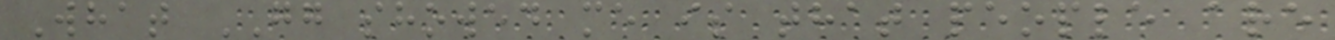What GG showed me is that people are
